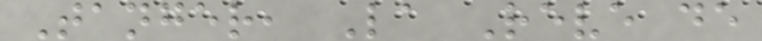Tanger, La Reve de
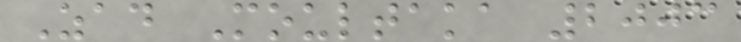Zad Moultaka 2003
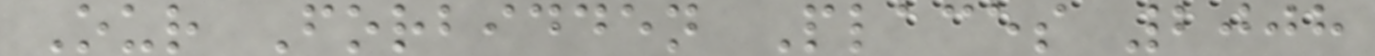Our Forbidden Places 2008
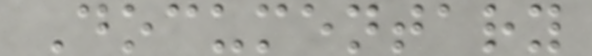Documentary
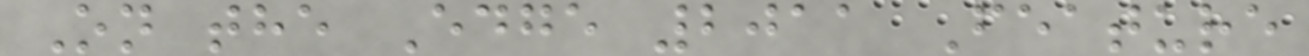On the Edge 2011 Feature
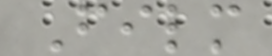Film
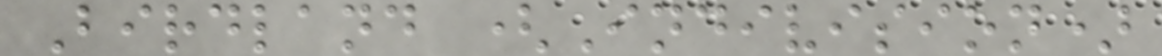Birdland (Indivision)
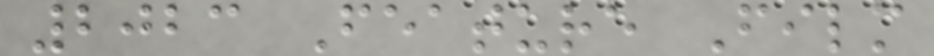2023 Feature Film
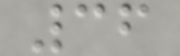36
